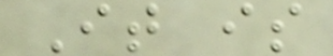It is
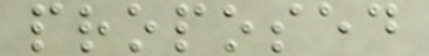proposed
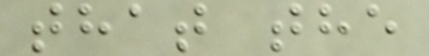that the
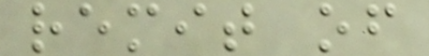remit of
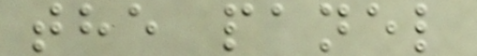the panel
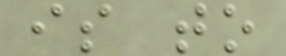is to
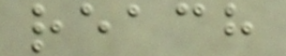reach
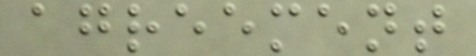agreement
